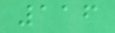116
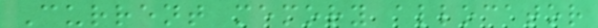Current memory allocator
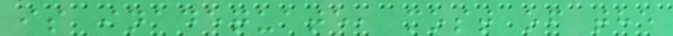is inadequate, most of the
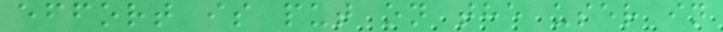effort is put on the user in
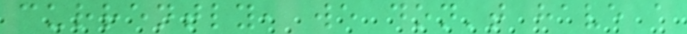currently, we don't have a
